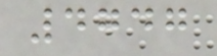4747
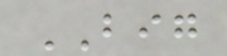BIG
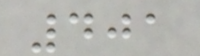401
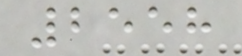2558
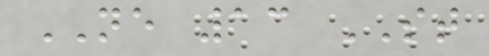NE 13 ST
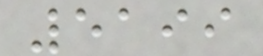5199
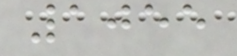1055
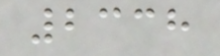2338
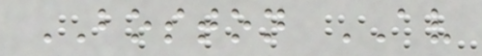BOSTON AV
